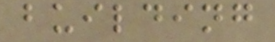building
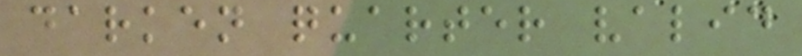darken quarter valid
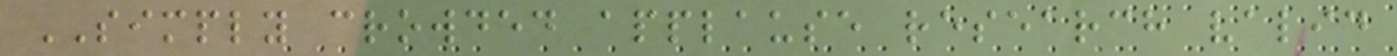SIMPLY crowded applause research valid
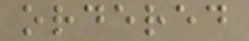ordered
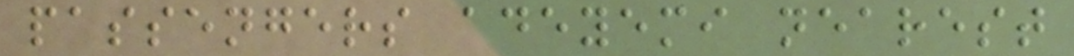passengers adeyemi nearest
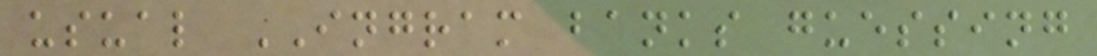usual INGRAM banks guessing
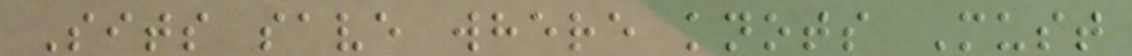Sits save where knots Must
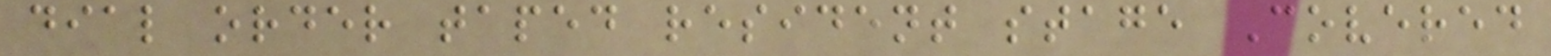dial order taped resident stage Covered
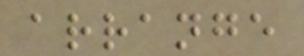arrange
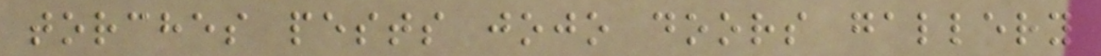torches pests jojo doors gallery
